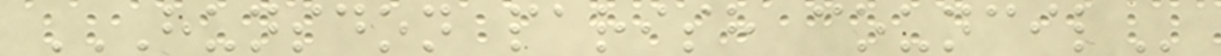HUNSDON PARISH COUNCIL
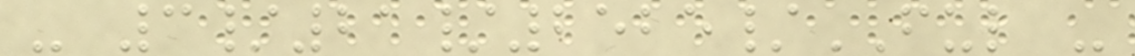- 3/21/2525/FUL -
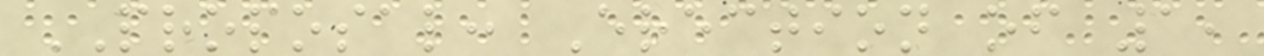PROPOSAL: Erection of 1,
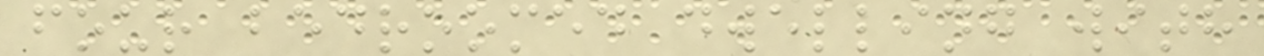four bedroomed dwelling with
